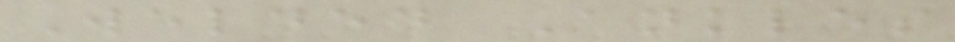Welded Ankles
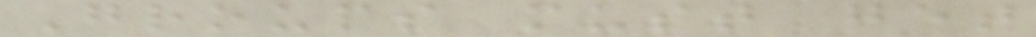Groups must get
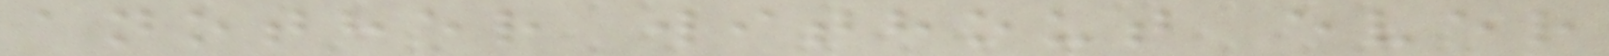another without ever
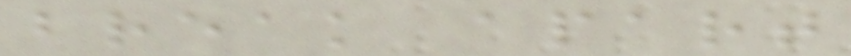break apart
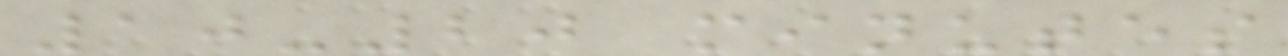10-20 minutes
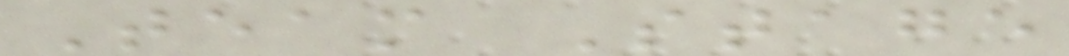Team Stage
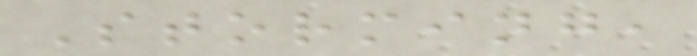Storming,
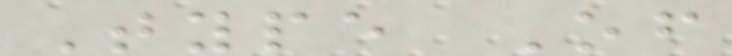Type Of
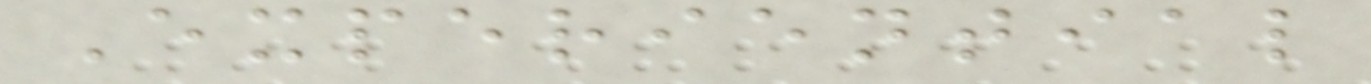Experiential
